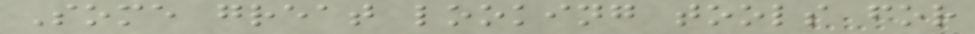Some great looking tools for
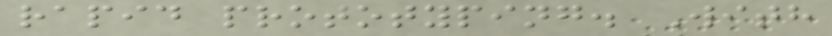rapid prototyping. With
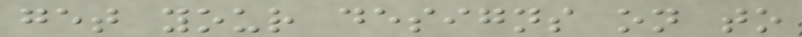get your designs on to
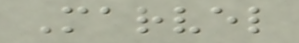Marvel
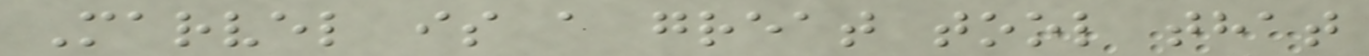Marvel is a great tool that
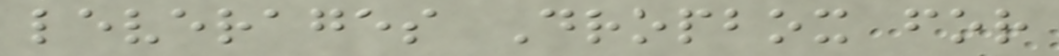leverages Dropbox for
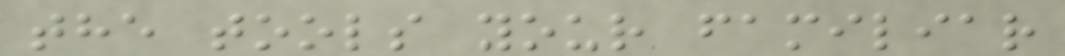the tools your familiar
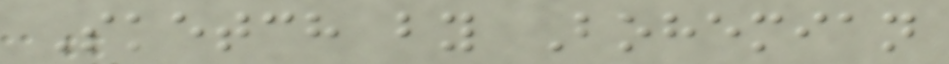Sketch by Bohemian
